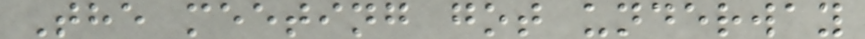The meeting got underway
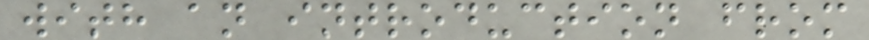with an introduction from
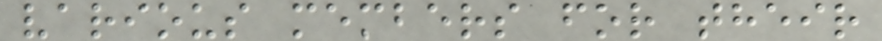various members for their
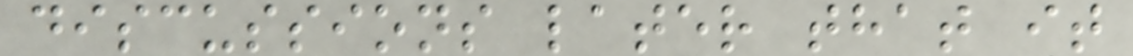discussions later that it
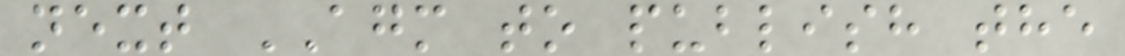next AGM to publish the
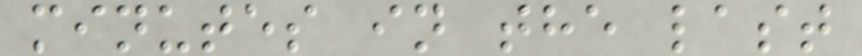minutes in the last
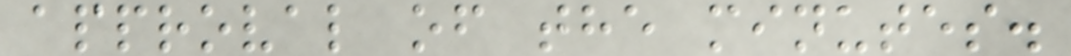approval of the minutes.
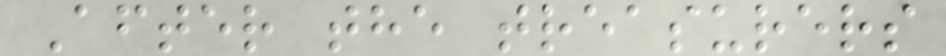After the treasurers
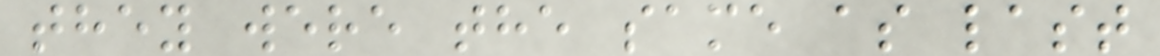they were the same as last
